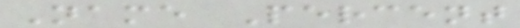Name Percent
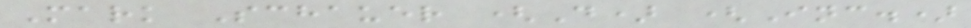Mark Schauer (D) (Inc.)
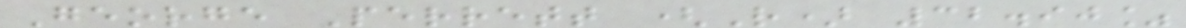George Perrett (R) 32.90%
